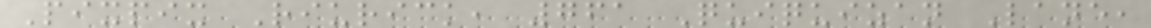Pixpix Riurick, 761 Quiquizan Lane,
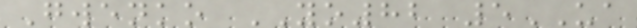Gwenko YO82 5UA
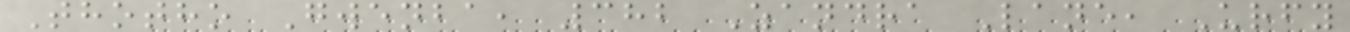Thotho Gwenba, 382 Zandra Lane, Urfy
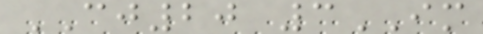CJ20 3IM
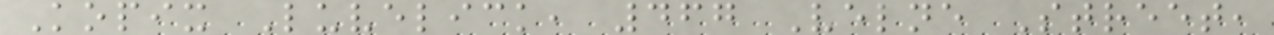Kopix Luvelick, 467 Velne Street,
